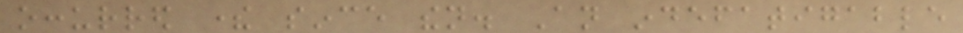occurred there since then. An indefatigable
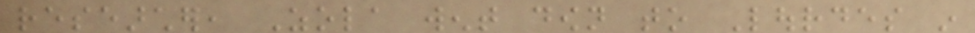researcher, Zola went down to Lourdes in
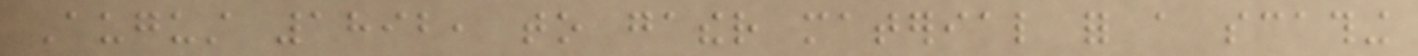August 1892, to gather material for a scathing
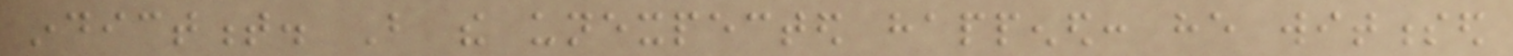indictment. But the unexpected happened: he witnessed
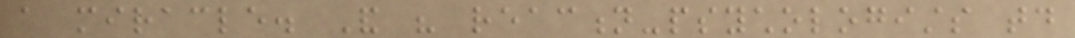a miracle. And his reaction-psychologists today
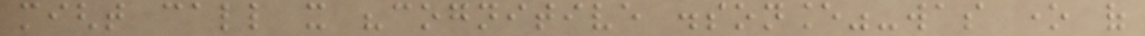might call it "cognitive dissonance"-was one of
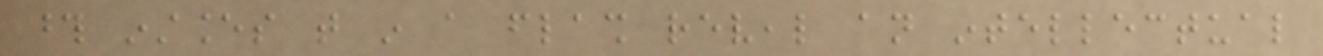those instances that in a flash reveal an intellectual
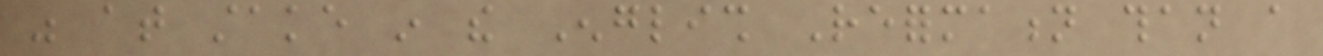was at stake in the English Reformation than a
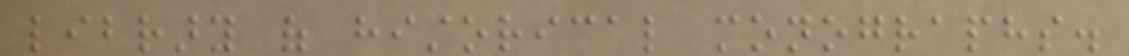library of historical monographs.
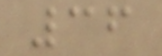36
